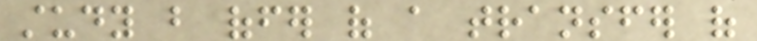study but offer of a transfer of
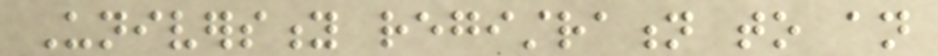University registration to an
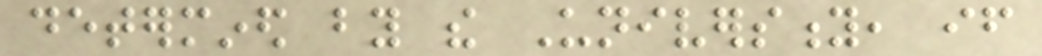determined by the University, if
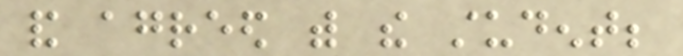and agreed with the student;
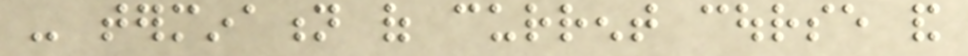- termination of current course and
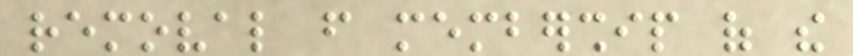removal from membership of the
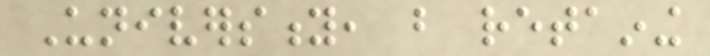University, but retaining
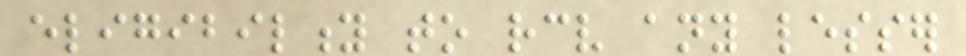eligibility to receive any lesser
